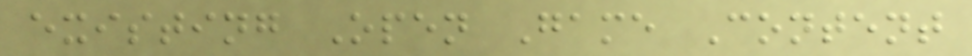existing Open Game Content
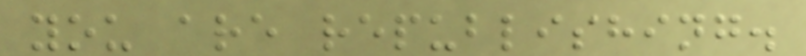you are republishing.
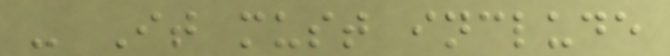- It must include
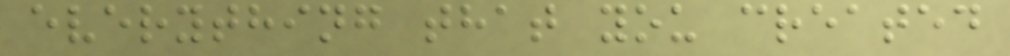everything that you created
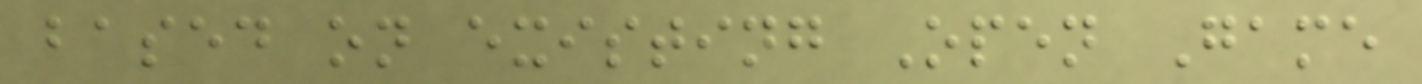based on existing Open Game
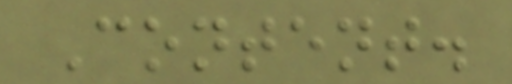Content.
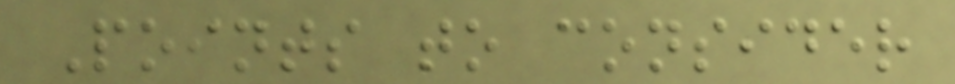Points to consider
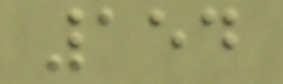154
